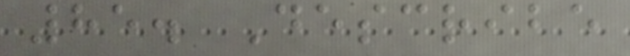85. Describe
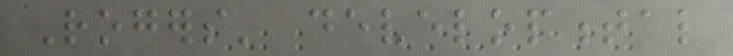Rogers' developmental
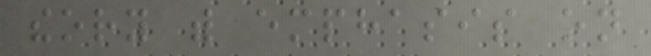theory with emphasis on
